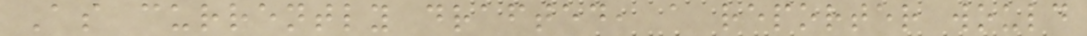As currently drafted, a reporter would
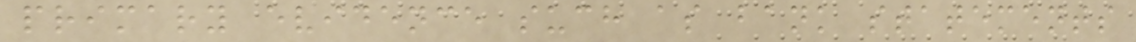primary evidence such as bank statements
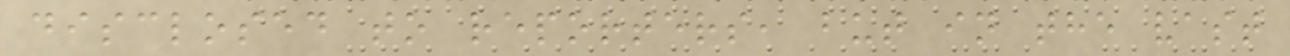disclosed to reporters, but in the vast
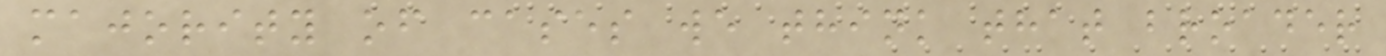majority of cases we think that broader
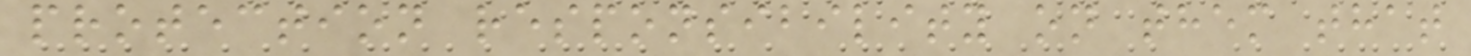protection responsibility on them that
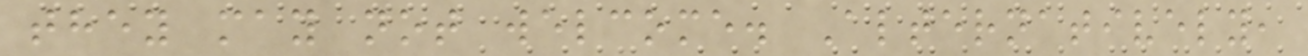they may not welcome. Alternatively,
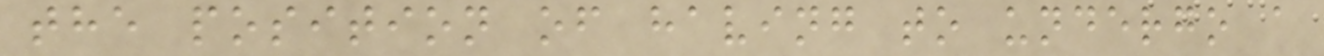the position of having to undergo a
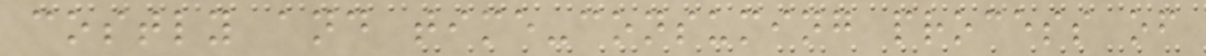costly and time-consuming process of
